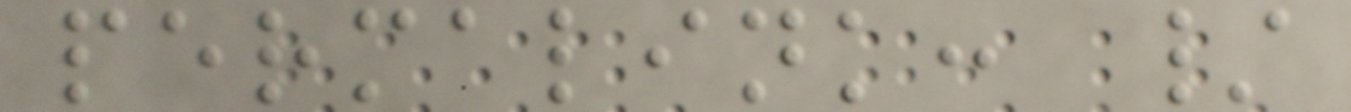permalink: /
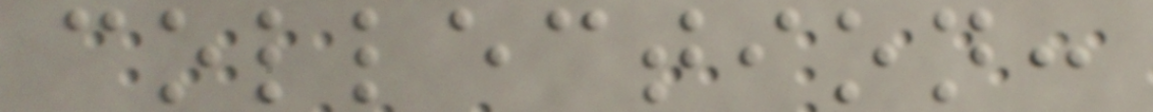collection:
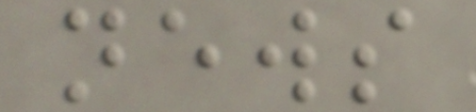news
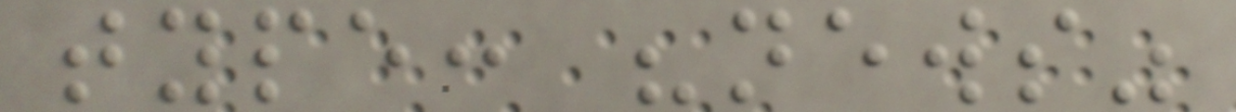type: "news"
